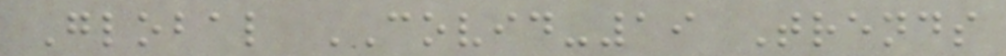Global COVID-19 Trends
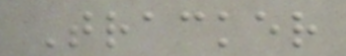Tracker
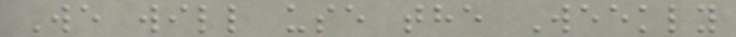We will use the Weekly
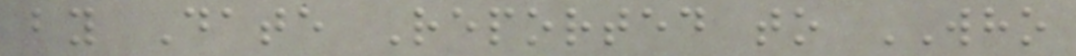by Date Reported to WHO
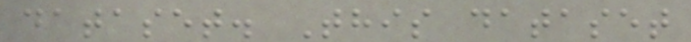dataset. This dataset
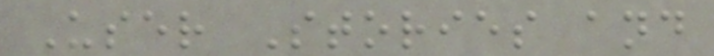User Stories and
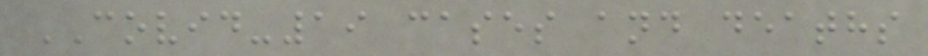COVID-19 cases and deaths
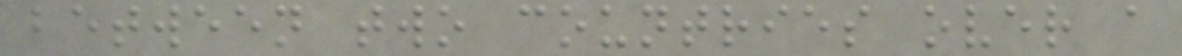between two countries over a
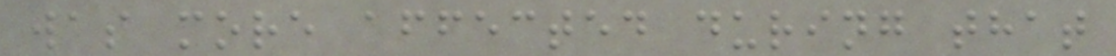was more affected during that
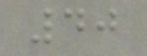40
